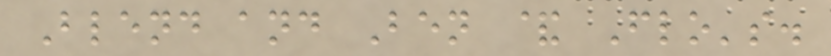Blend and Ben & Flo's.
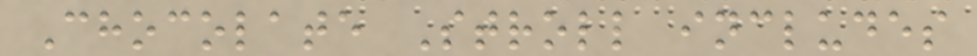Chocolate Stroll includes
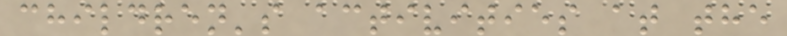children's activities at the
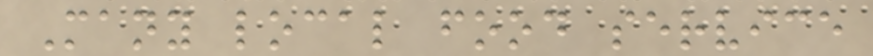Many local food service
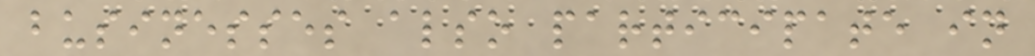businesses also participate in
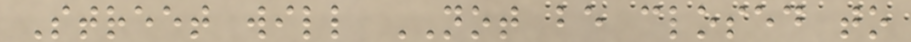Street will NOT be closed to
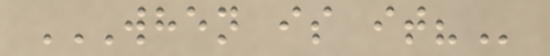WHEN IS IT?
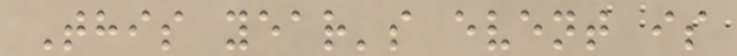This year's event is
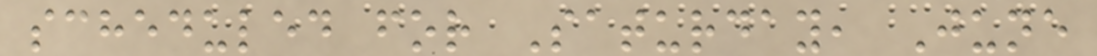scheduled for Saturday, June
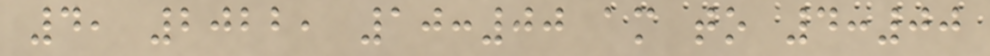4, 2022, 10:00 am to 4:00
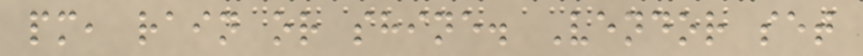pm, rain or shine. Vendor set
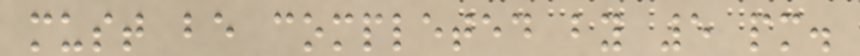must be completed by 5 pm.
